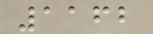1162
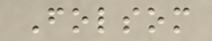Folsom
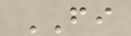FI
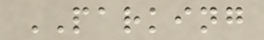PARKING
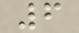6
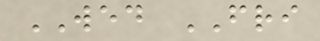WED FRI
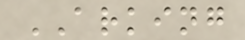ARKING
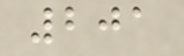201
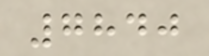7840
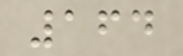164
